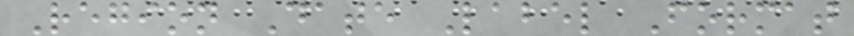Region Date Label Format
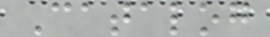Catalog
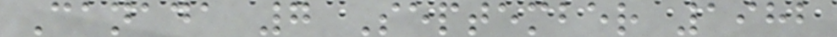Canada 7 September 1982
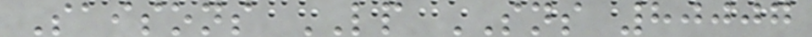Saisons LP SNS 80007
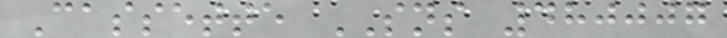Cassette SNS 480007
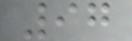97
